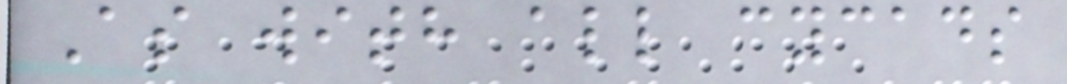As with all cycads
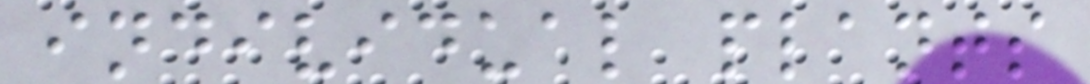individual plants
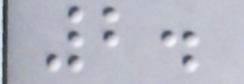2.
